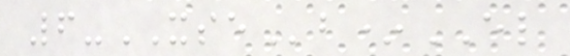6-XSEb*EL
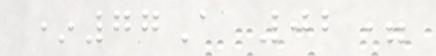*77A 02=
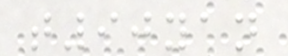t90yan
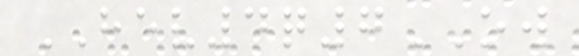HEV4q7OW
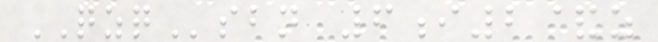QZQsbn 6i2&z
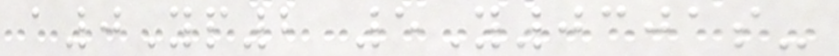a0Yp2 5Y0301s-
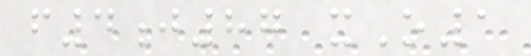f4j87 xO1
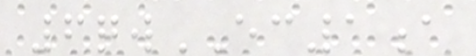6qwEC1a
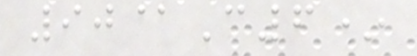90@C6*
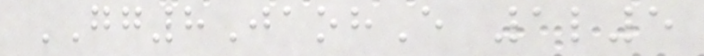GG8JaohE 1l5
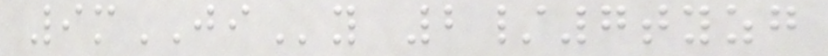9mJIy 2/7tyzg
